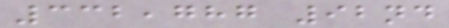332,787 92nd
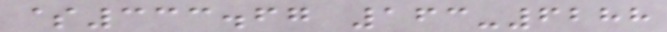$333.67 163-6288
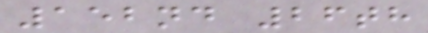152nd 26th
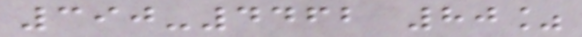390-4462 80%
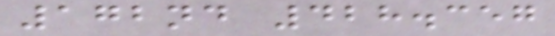172nd 428.357
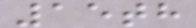15th
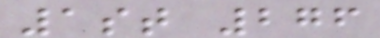1st 276
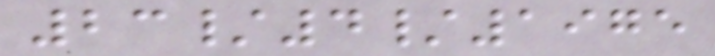23/4/1975
